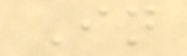In
